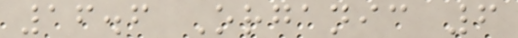16.6 Organic 6
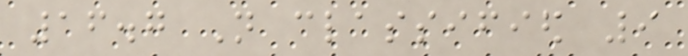16.7 Not classified 9
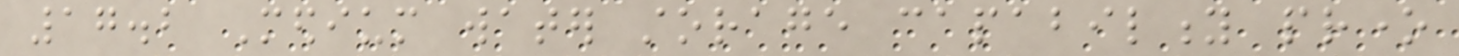17.2 Medium water storage capability prone
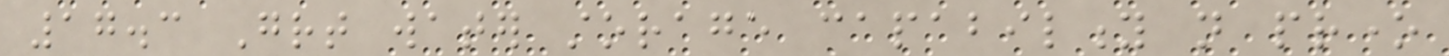17.3 Great water storage capability not prone
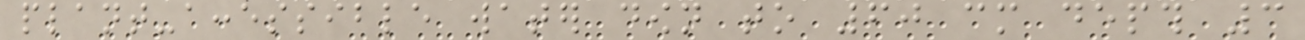plant-accessible water down to 60 cm depth 3
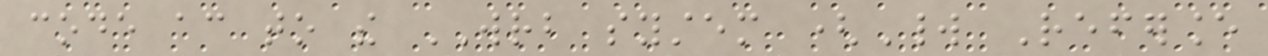code according to the WRB system (World Referance
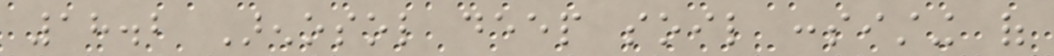18.2 Arenosol deep soil consisting of
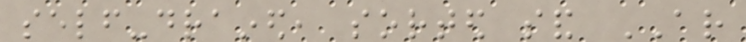self-drained, sorted sand AR
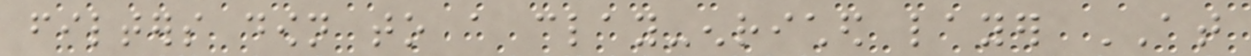filters down to a clay-enriched layer AT
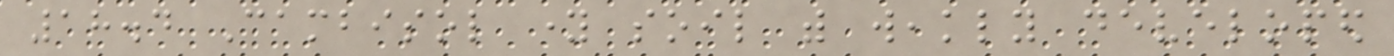18.4 Cambisol young soil with weakly developed
